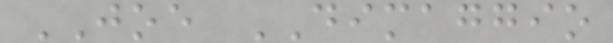JOE DIMAGGIO
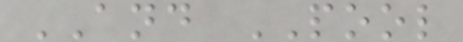AND POOL
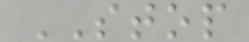STOP
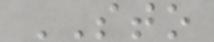STO
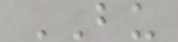BU
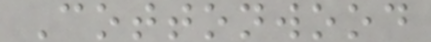Cottonwood
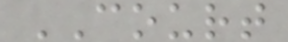COURT
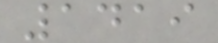1419
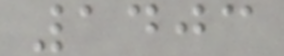1403
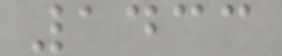1433
